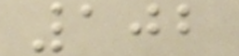102
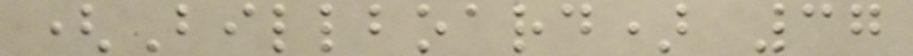(Billboard) 37
